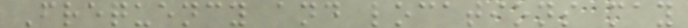Frequency and locations may
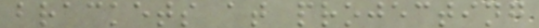brackets at projecting
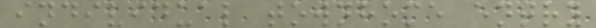individual townhome entry
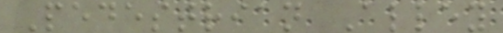Pedestrian Alley
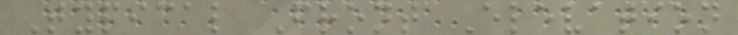Typical Front Elevation
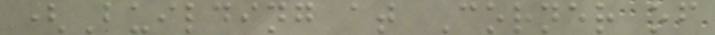(Building at Corner of
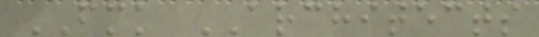FMK ARCHITECTS
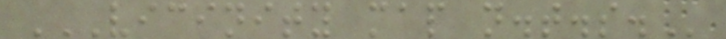VICINITY MAP N.T.S.
